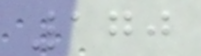170
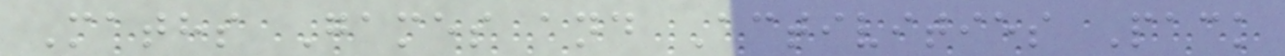Maths Games and Activities Pack
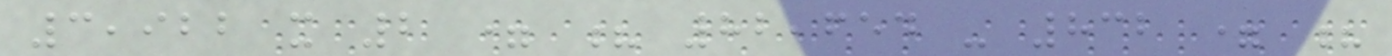3,922 x 2 = ? 82,654 - 832 = ?
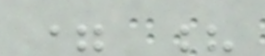= ?
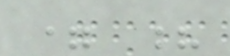= ?
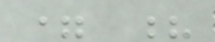= ?
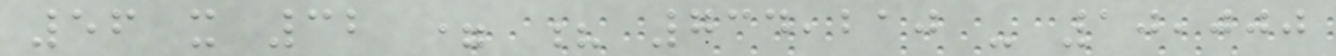56 x 32 = ? 734,210 - 10,000
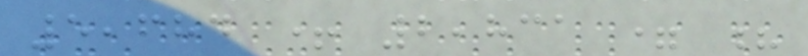5,684 + 2,831 = ?
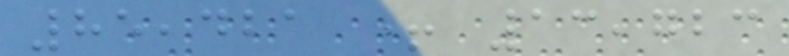85,421 + 13,723
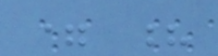= ?
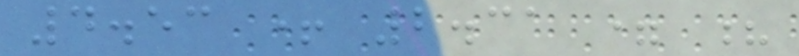4.53 + 2.31 = ?
